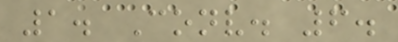1. Conv. 6.
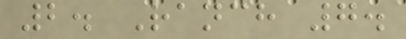2. Ranch 7.
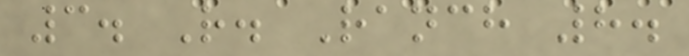3. R. Ranch 8.
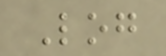Log
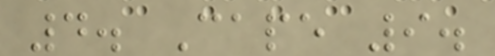4. Cape 9.
